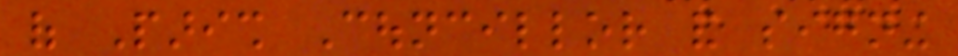of Parish Councillor and signing
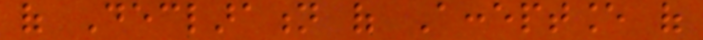of Declaration of Acceptance of
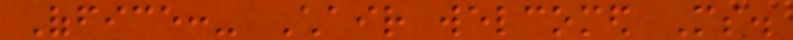Office:- Chair welcomed Ms.
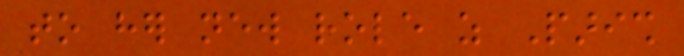to her new role as Parish
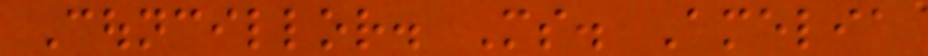Councillor. Ms. Amelia
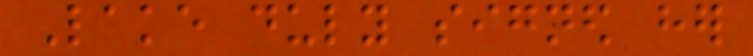Lake duly signed her
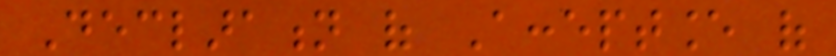Declaration of Acceptance of
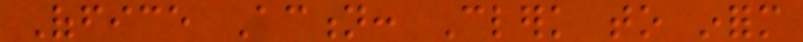Office Action: Clerk to inform
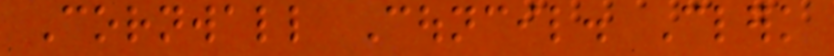Cornwall Council. Clerk
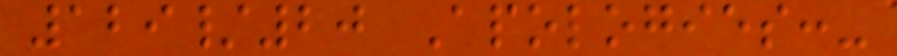129/20 Apologies:-
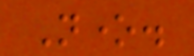None.
